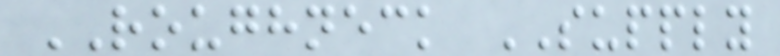ROUGHNECK SUPPLY
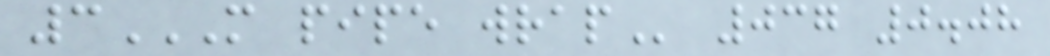3M PIPE WRAP 037 0.08
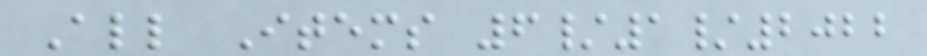All Items 6/1/2022
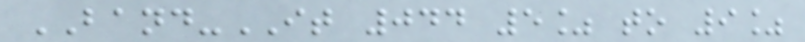BAND-IT 044 5% to 9%
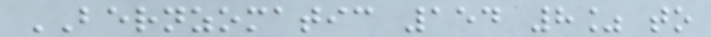BERNZOMATIC 154 8% to
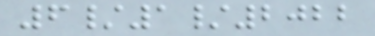6/1/2022
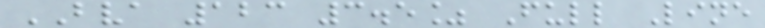BVA 123 3.5% Full Line
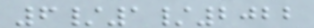6/1/2022
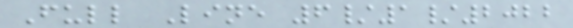Full Line 6/1/2022
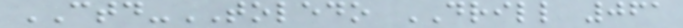CTD-TOLEDO DRILL 061
